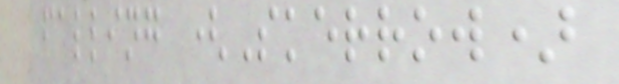falling (Skerrow)
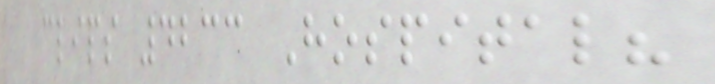clips 4233 Hospital?
